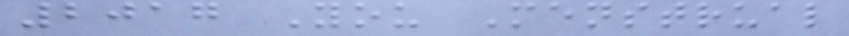2017 You Menstrual
